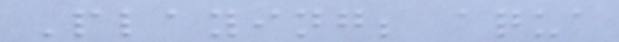Playing; aqua
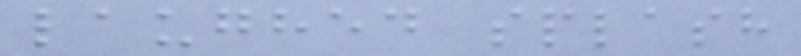laughed splash
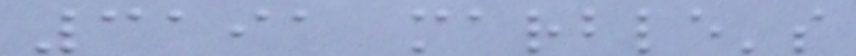3191 marble's
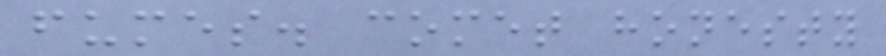fumes. comet honesty
